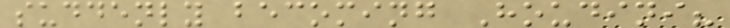suddenly becoming Houdini?
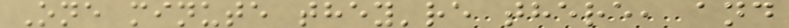One minute they're there, and
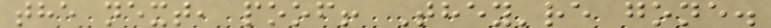the next, poof! They're gone.
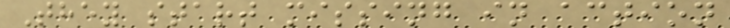They start missing in action
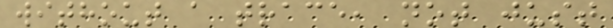without a trace, not just
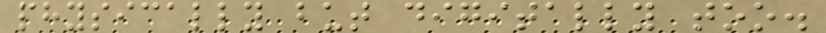physically but digitally too.
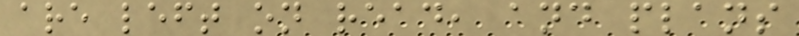are left on read, and plans
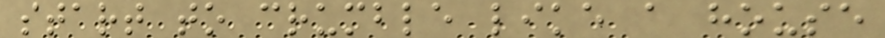start to crumble like a house
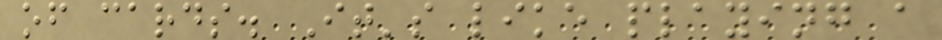of cards. It's like playing a
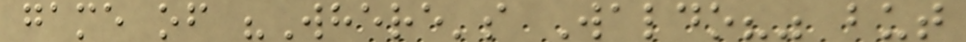game of "Where's Waldo?" but
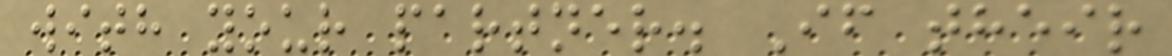with your partner. If their
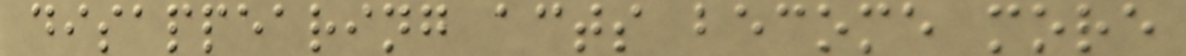disappearing acts become more
